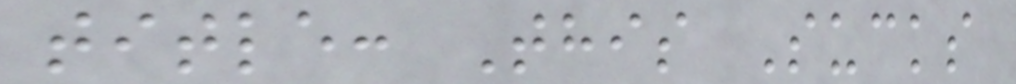title: This Sucks
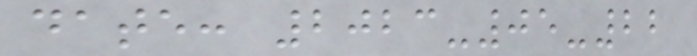date: 2023-05-22
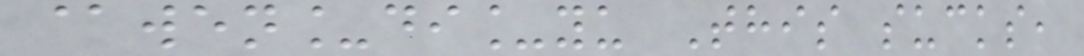@wen_di_yu This sucks,
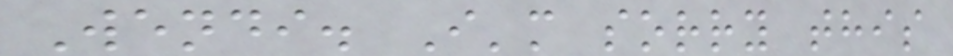Wendi. I'm sorry this
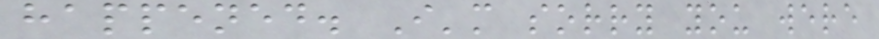happened. I'm sorry you were
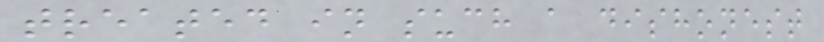treated in such a dishonest
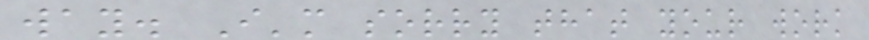way. I'm sorry that your work
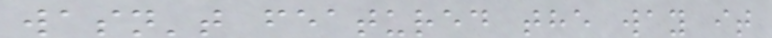wasn't featured the way it
